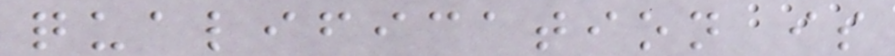qualification is
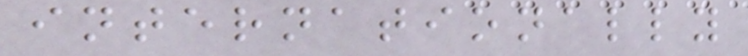internationally
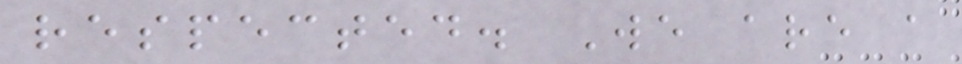respected. We are a
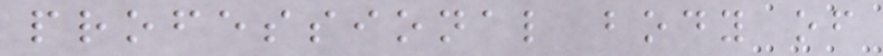professional body of
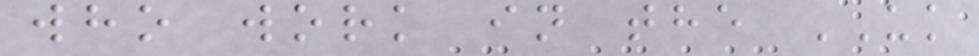who work in the UK
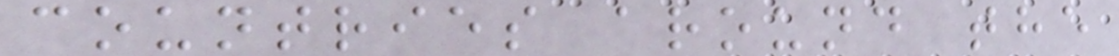countries around the
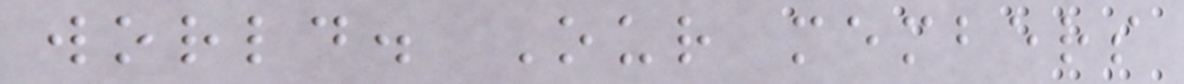world. Our members
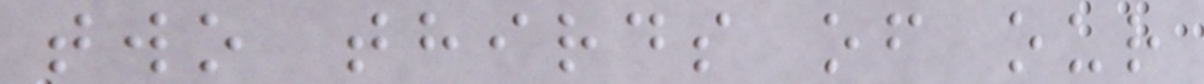two thirds of our
